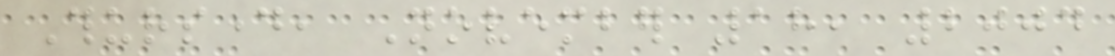Thursday, November 18, 2004
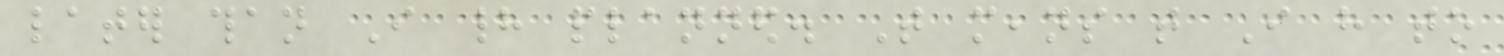later than I had planned. That means that I have to
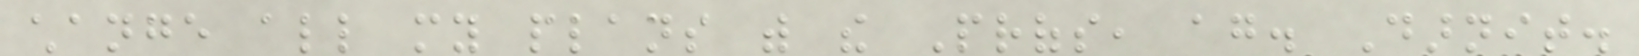change all my plans with the Profs, again. Darnit.
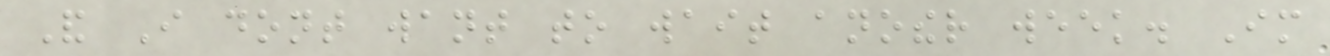And I dont want to wait another week. Im
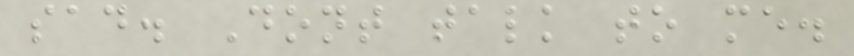sad. Dont talk to me.
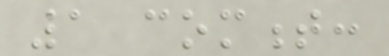1 comment:
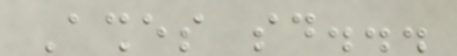Ashes said...
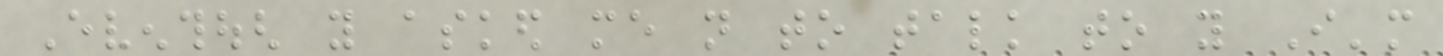Eventhough you asked me not to talk to you I'm
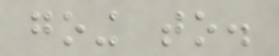going to.
